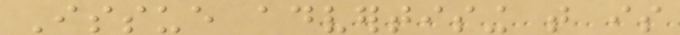Issue advertising that is
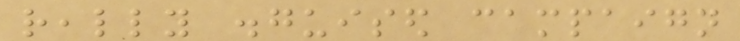really disguised campaign
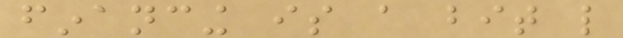financing is a bit like
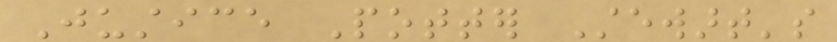Justice Potter Stewart's
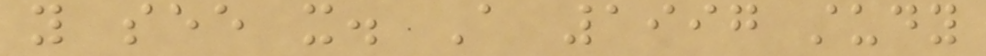you see it. A 1997 study
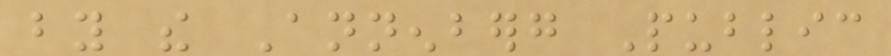by the Annenberg Public
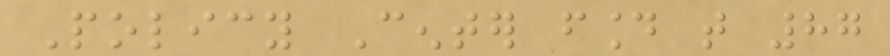Policy Center found that 87
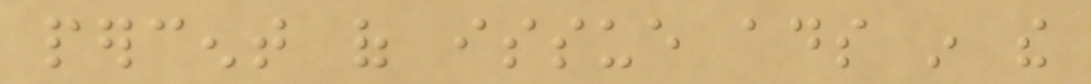percent of issue ads in the
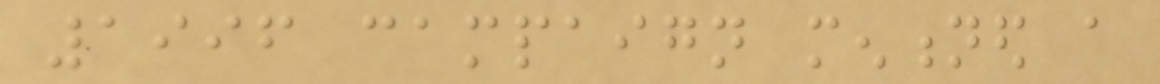1996 campaign mentioned a
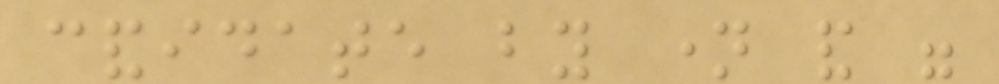candidate by name and were
